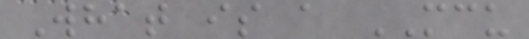What is a MCU
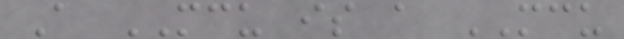A MCU is a MCU
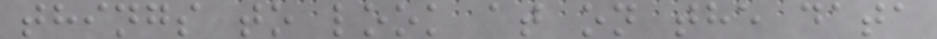things to look at on the data
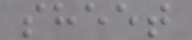sheet
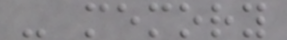- memory
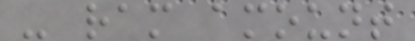- ram amount
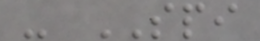- SPI
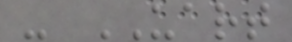- UART
